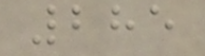285
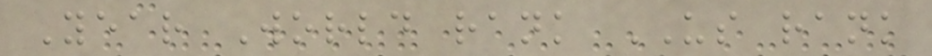Year World rank US rank
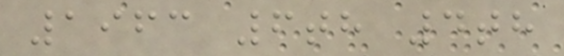1963 6th 4th
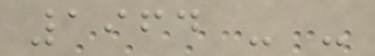1964 - -
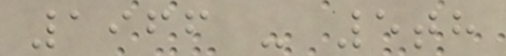1966 - 5th
